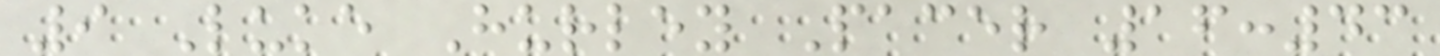9 Luke Hurley Pacer 16:43
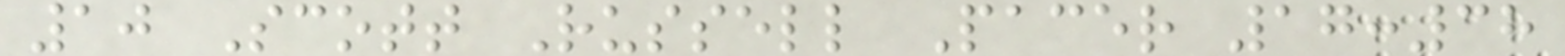10 Scott Russell Pacer 17:38
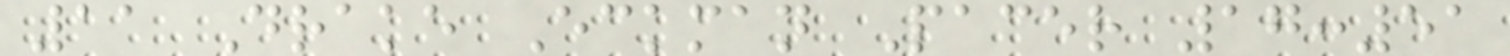11 Drake Eckman Pacer 17:51
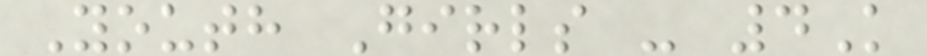Youth Girls - 4K
